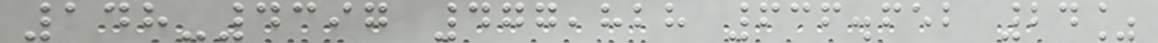148-4397 477,828 636.652 24%
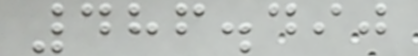486.490
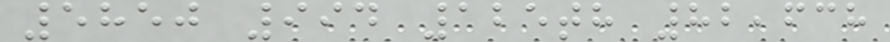5850 994 125th 82,638
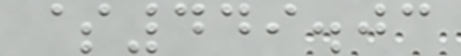$449.03
